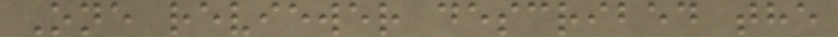One reviewer described the
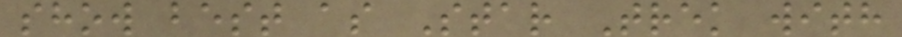show best as Star Trek with
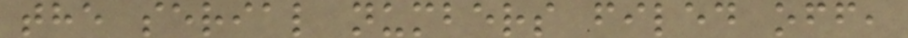the serial numbers filed off,
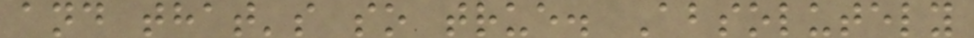and that's so true. Absolutely
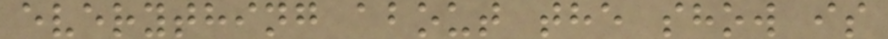everything about the show is
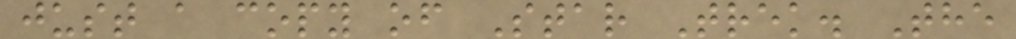just a copy of Star Trek. The
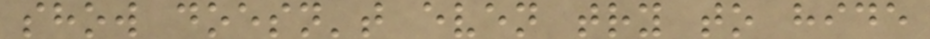show doesn't even try to hide
